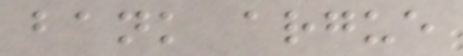bank argue
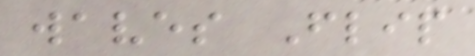waves Flip
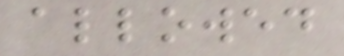allowed
